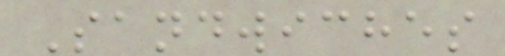Sandwiches
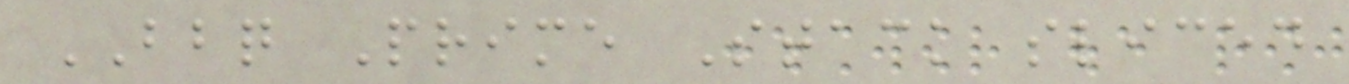BBQ Prime Stack sliced
